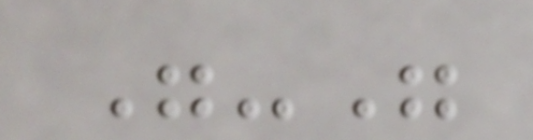"-"
